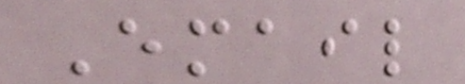Email
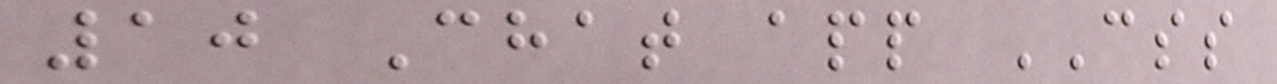10 Chat app CSS
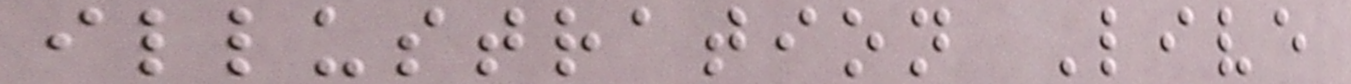illustration Live
